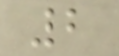2
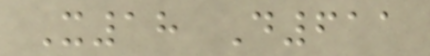X18 D611
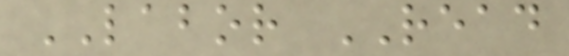LABOR READ
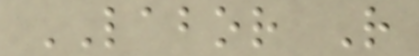LABOR R
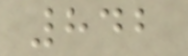842
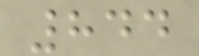844
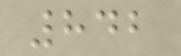842
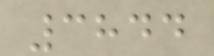3844
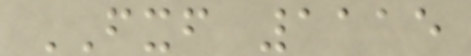FXF 1115
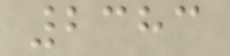2383
